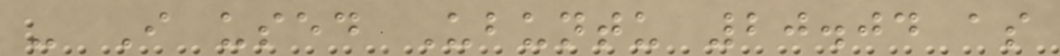- I used Ubuntu 20.04 as
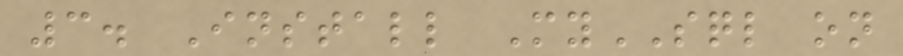3. Install MySQL on
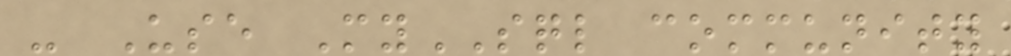- Use MySQL community
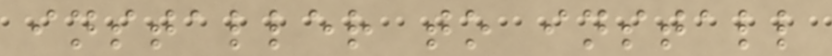installer to install
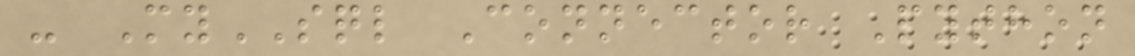- MySQL Connector Python
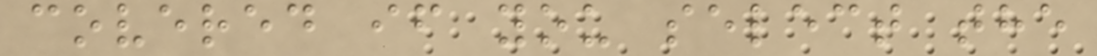covered if you select the
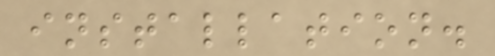installation.
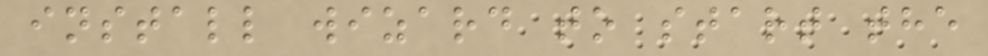install wizard to start the
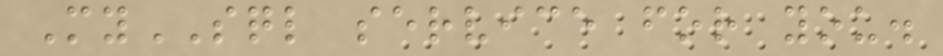MySQL service for you.
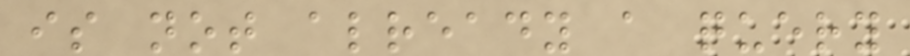is not already a query
